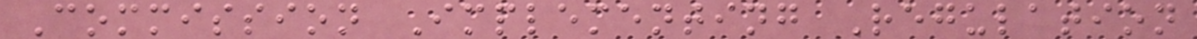Commission Implementing Regulation
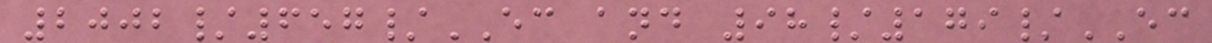2002/657/EC and 98/179/EC
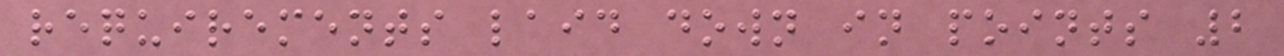requirements laid down in points 2
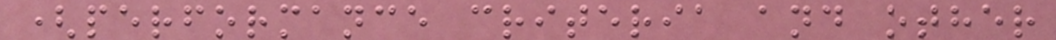(performance criteria and other
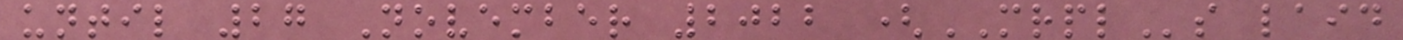until 27 November 2022 (MRPLs laid
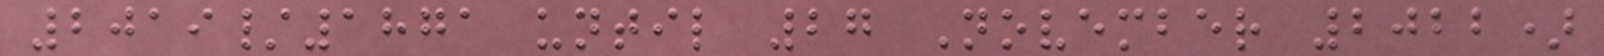2019/1871 until 27 November 2022)
